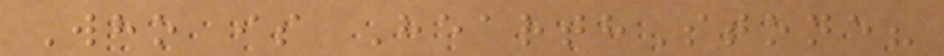Who is HearthStone?
